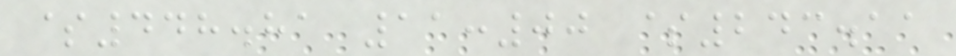$448.81 11:00 $243.11
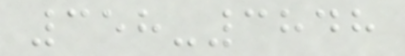358-3848
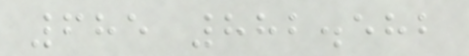685 882.582
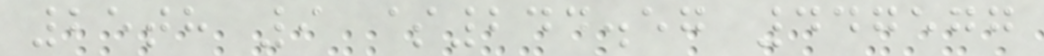25th 9 $244.57 447577
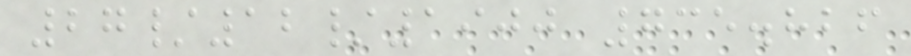27/12/1900 735.826
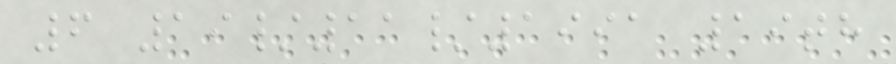6 19/11/1991 19th
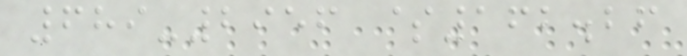689-2956 $162.26
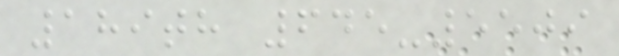189th 645-5509
